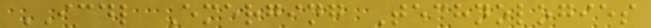ICDL Emerging Technologies
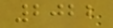2022
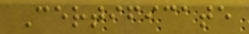Certificate
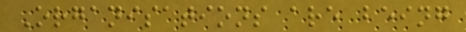Organisations are being
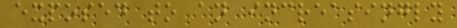exposed to an increasingly
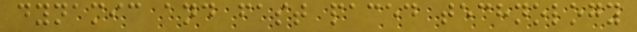dynamic and fast paced technology
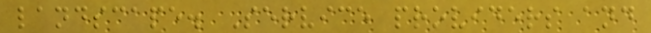landscape. Service providers and
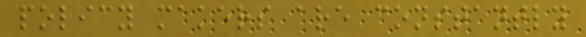policy makers are constantly
